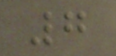7
